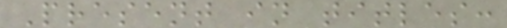Present in titles:
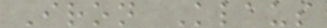Iron Klaus
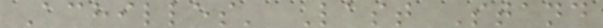Achilles' Last Stand
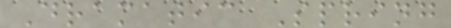Dramatic Spring
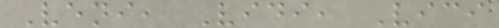Veni, Vidi, Vici
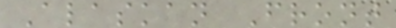Alaskan Front
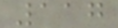117
